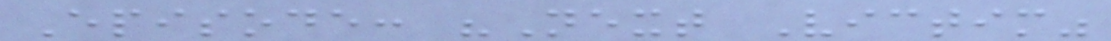Episode: "Next Victim"
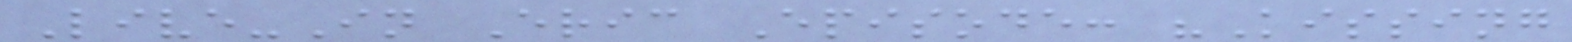Live-In Eric Episode: "Kissing
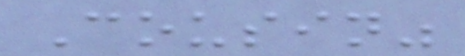Cousin"
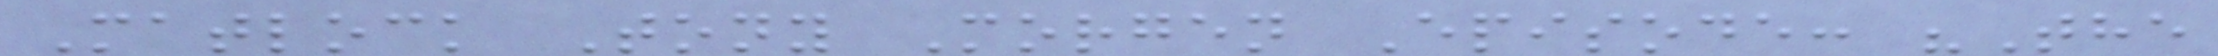Matlock Tony Morgen Episode: "The
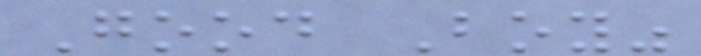Good Boy"
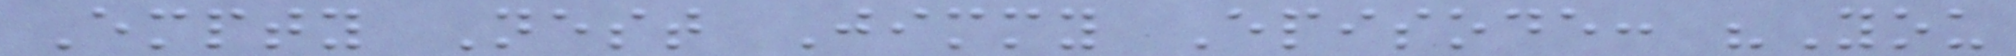Empty Nest Jimmy Episode: "You
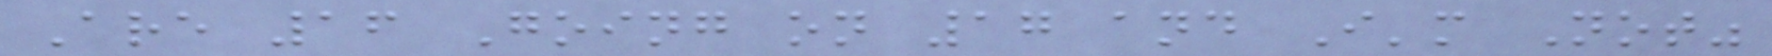Are 16 Going on 17 and I'm Not"
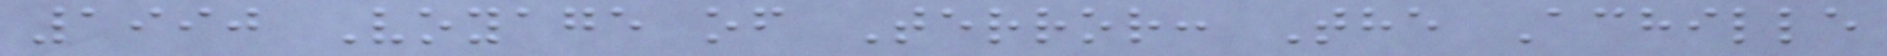1990 Voyage of Terror: The Achille
